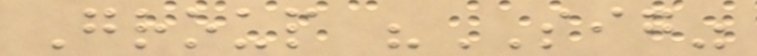Group "SIG"
